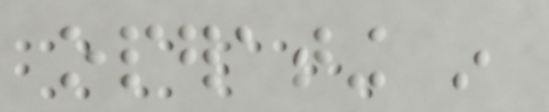operating in
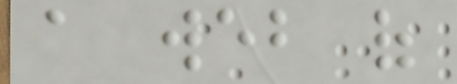a web of
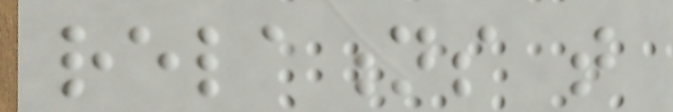relations that
